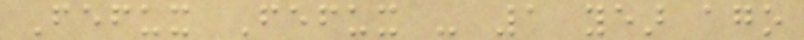Fefux Fefux - 1 year ago
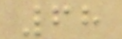68
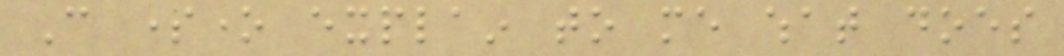Can someone explain to me what does
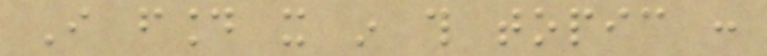I found it in this topic :
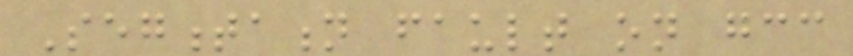Segmentation fault on gcc
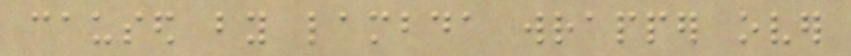caused by lambda wrapper over
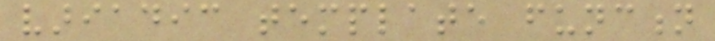variadic template function
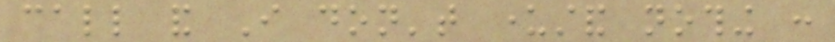call and I don't understand nothing :
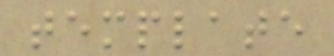template
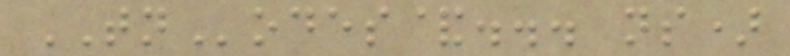TNodes&... ns)
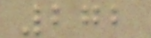272
